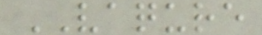VAQURE
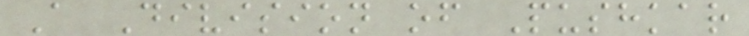A Division of Pushkar
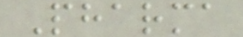Pharma
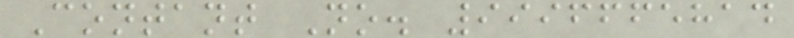Contant No. 9996665814
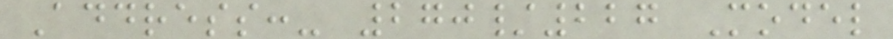Address:- 270/227 Model
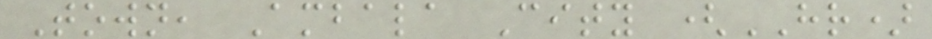Town, Ambala City (HR)
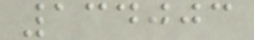134003
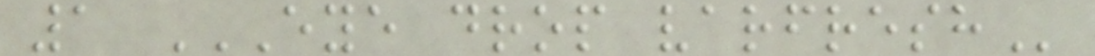1 EYE DROP VARFRESH
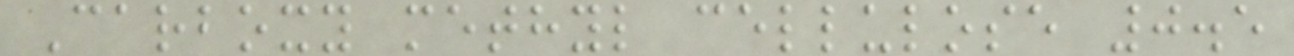Carboxy methyl cellulose 0.5
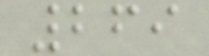269
